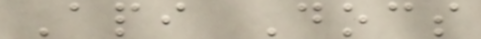Api Docs
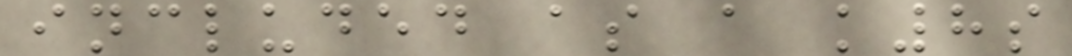included as a k8s
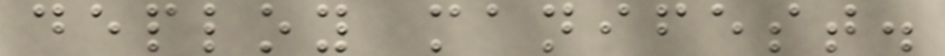deploy manifest.
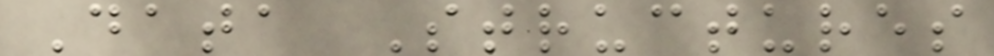Data Structures
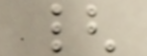{
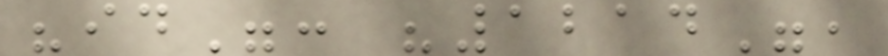"id": "1214",
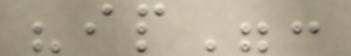"ip":
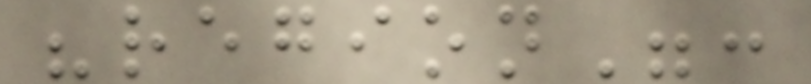"region":
